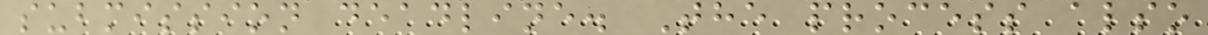submission deadline. The process also
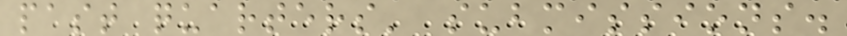past quarters' submissions.
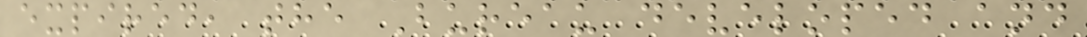expired, the Bureau developed and
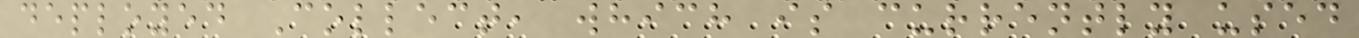deployed Collect, which is currently used
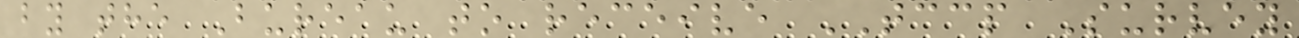by the Bureau to receive TCCP Survey
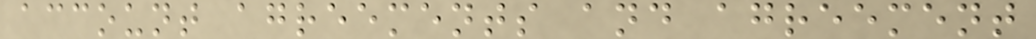account agreements and agreement
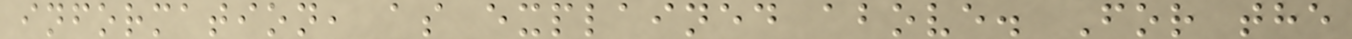information, as explained above. For the
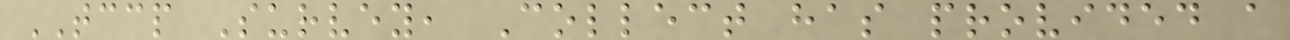TCCP Survey, Collect has provided a
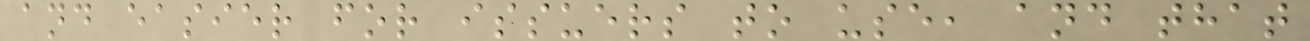and easier for issuers to use, and that
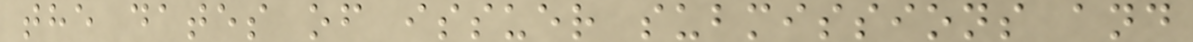the dates of issuer submissions and
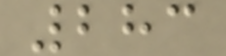283
